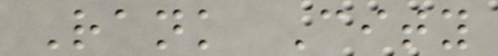Rank City
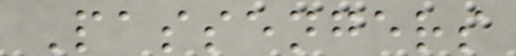Passengers
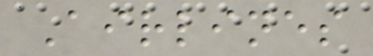Airlines
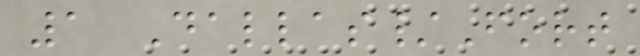1 Dallas/Fort
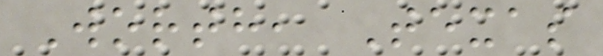Worth, Texas
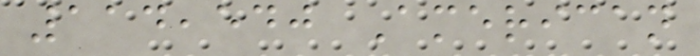114,540 American
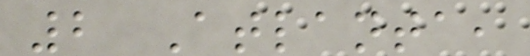2 Atlanta,
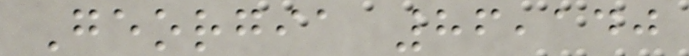Georgia 86,140
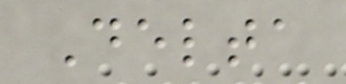Delta
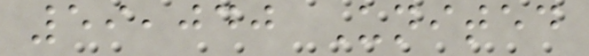59,040 United
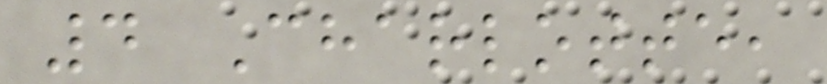4 Charlotte,
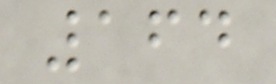164
